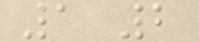1 2
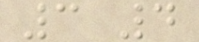3 4
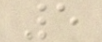5
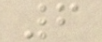6
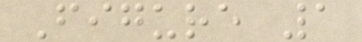Figure 1
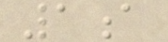1a
